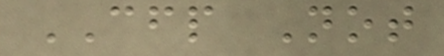CFP Not
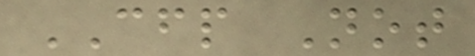CFP Not
